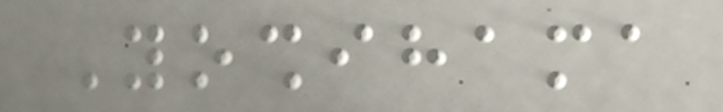Yoshihama
